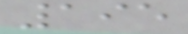195
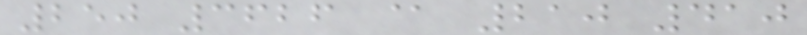250 3626 @ 210 410
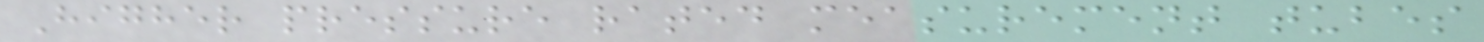Higher pressure rated measurement tubes
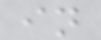in
